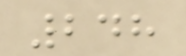248
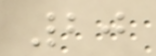20
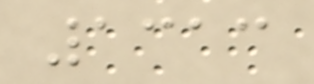1313
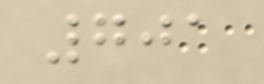701
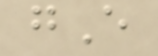gE
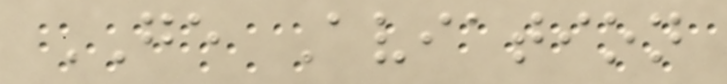GE Aviation
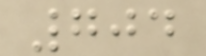704
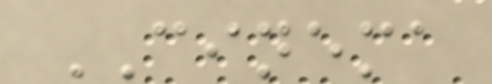CINEMA
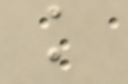k
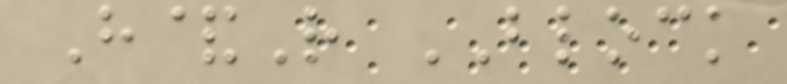H&R BLOCK
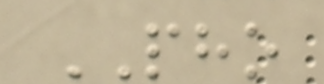PHO
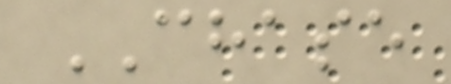CHASE
